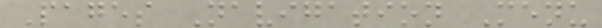Pages Navigation Menu
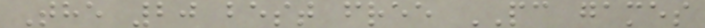The 20 best free PC games
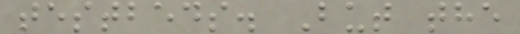testbeds. But the
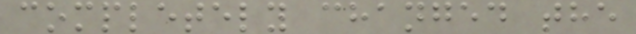completely changed the
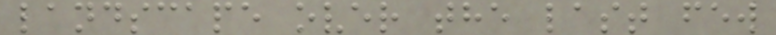landscape over the last few
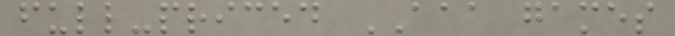full-priced AAA games
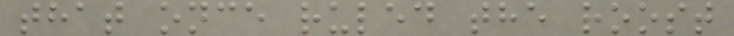that once ruled the roost
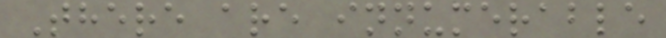There are innumerable
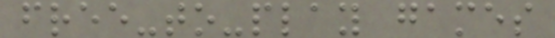free-to-play games
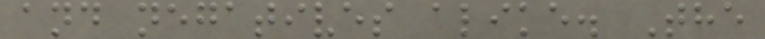and negatives alike. The
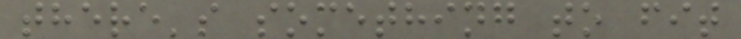there's something to fit
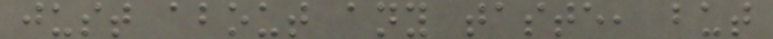just about any taste, but
